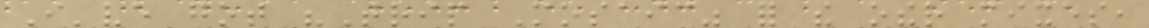I've got "Trip Mosaic" for the other mixes,
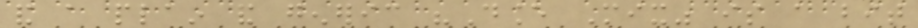and a plain and generic "Dance Mix" is a bit
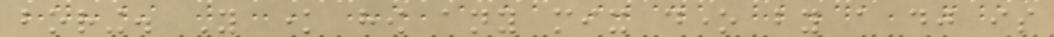boring. You know how any mix done by a dj is
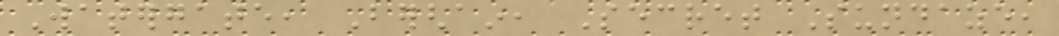Watergate, Berghain, Secret Sundaze,
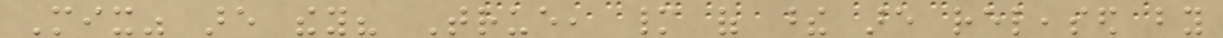Mix" are they? True, many of these are released by
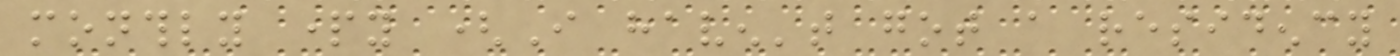monthly party (I haven't got a residency
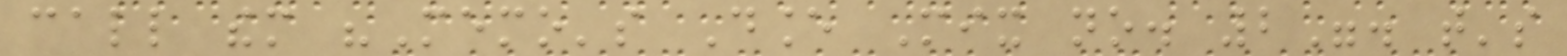call them "Memo's Dance Mix no. 2". that's
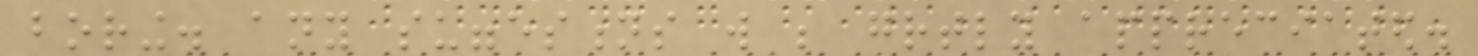boring. any suggestions will be greatly appreciated.
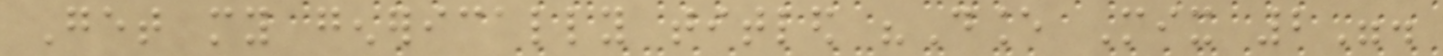Get my generically titled "Dance Mix 2".
